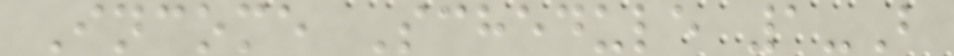Income Schedule 1-B
